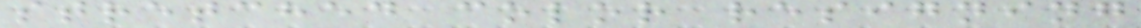stretched color resigning
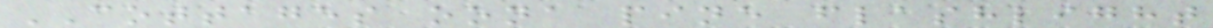COTTAGES oona pine flashlight
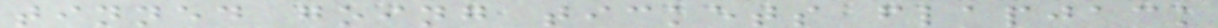tinned going tickets flapjack
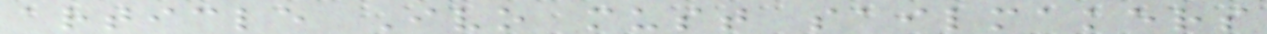article Ivo must sailmakers
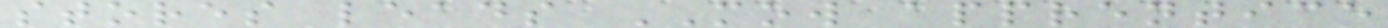stores leads MOW apprentice
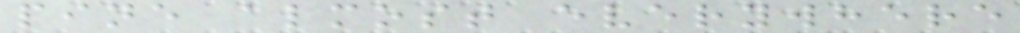pine almost everywhere
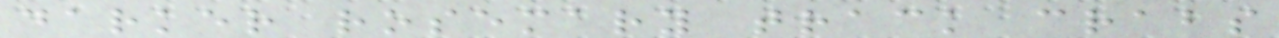darker rosemary track crabs
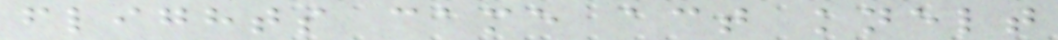flights came act knelt
